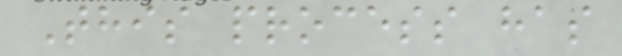This process has
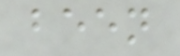been
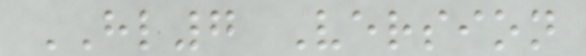HL7 Version
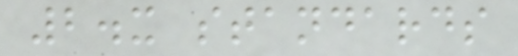2.x standards
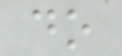do
